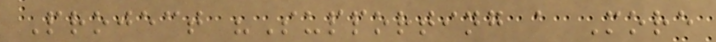Project "Supporting a More
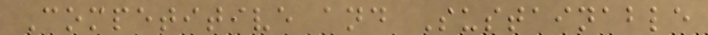Competitive and Sustainable
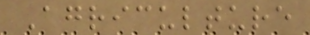Agriculture
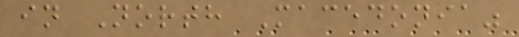in North Macedonia"
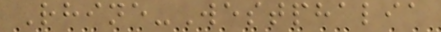Rhine-Westphalia
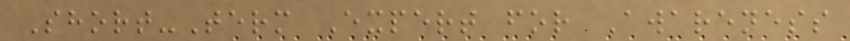Short-Term Expert for Awareness
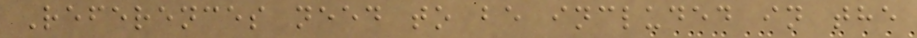References need to be included in the
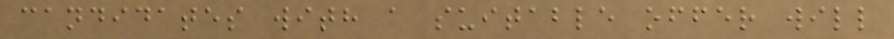candidates with a suitable offer will
